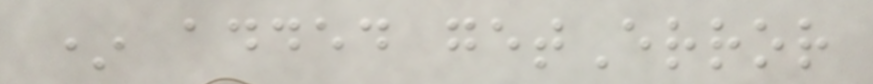* added getError
